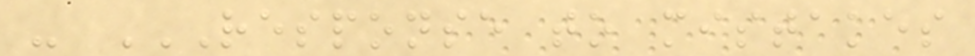- RESPONSE TO MISTAKES
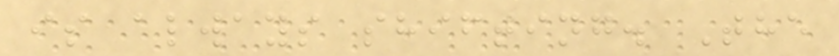is always shifting. The
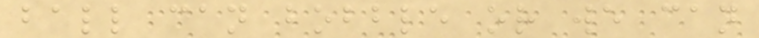ball can bobble or we can
